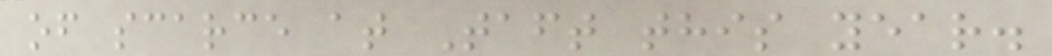of scarce at Taft this year.
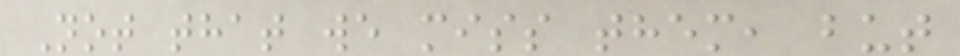Not that we miss them, but
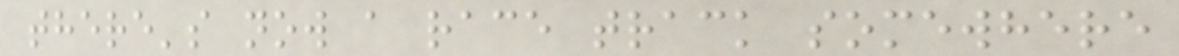there's now a race track somewhere
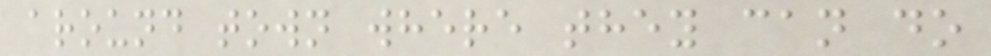around town where they can do
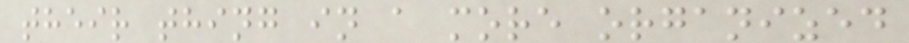their thing in a more organized
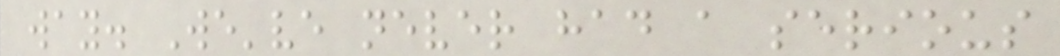way. We've never had a serious
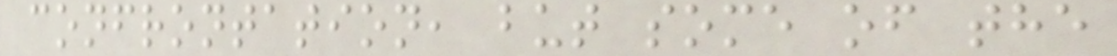confrontation, but some of the
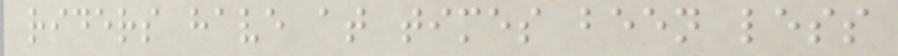riders have at times been less
